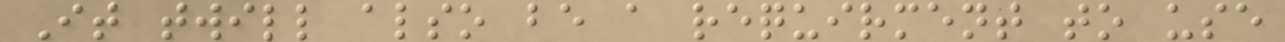It twill also be a requirment to use
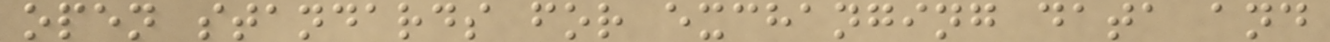open standards for exchanging data and
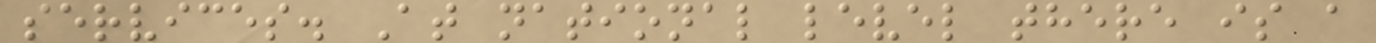services. At national level there is a
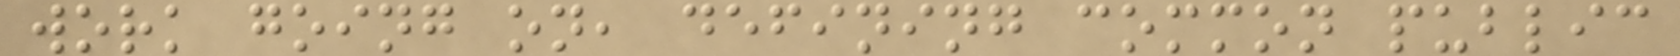work going on, defining common public
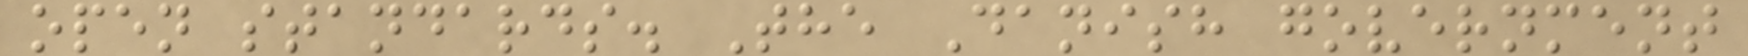open standards. The Danish government
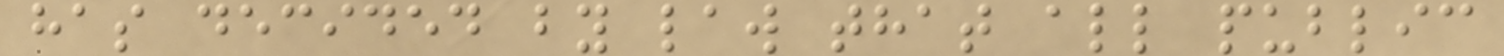has decided by law that all public
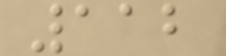112
